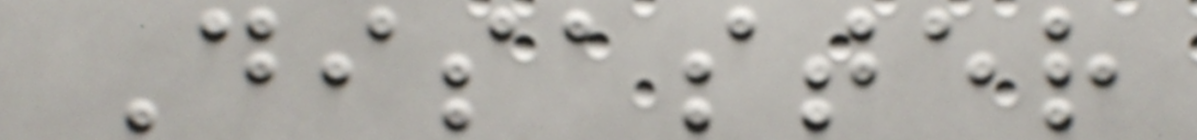Disaster
